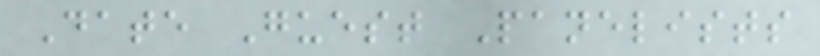Date Guest Panelists
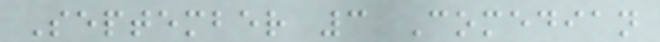September 3 Comedian
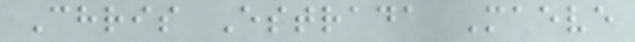Chris Estrada Maeve
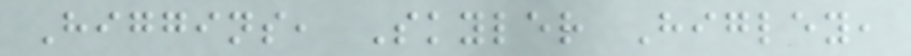Higgins, Skyler Higley,
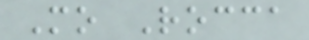Mo Rocca
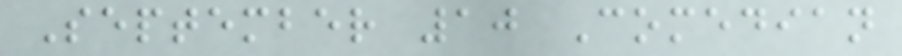September 10 Comedian
